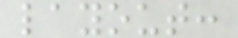layout:
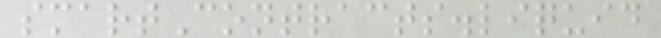smartContracts.liquid
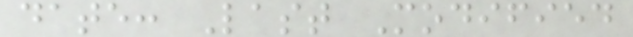date: Last Modified
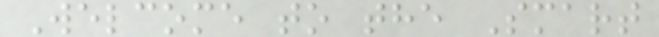Welcome to the Smart
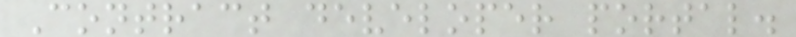Contract developer portal.
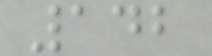142
